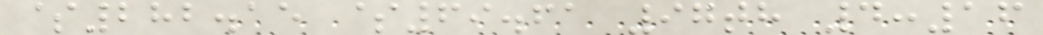$282.15 $69.61 97th 4:16
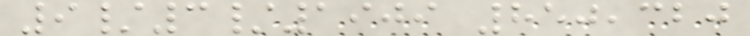9/3/1909 850,320
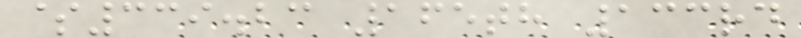$339.23 165th 133rd
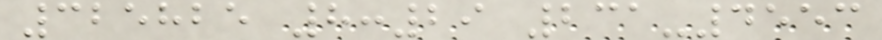325825 8:29 231-4553
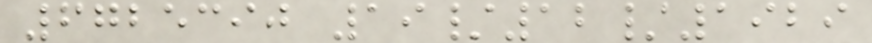6725390 19/12/1929
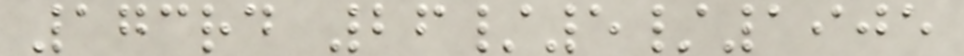173rd 26/5/1905
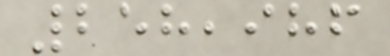258,986
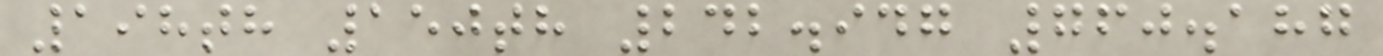198th 150th 242.947 760.187
